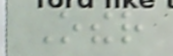Other
